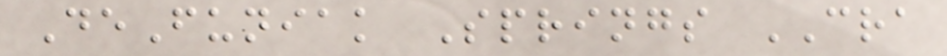DeFuniak Springs CRA
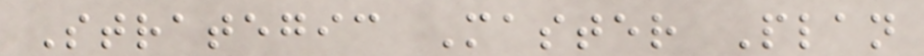Strategic Master Plan
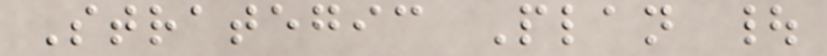Strategic Plan |
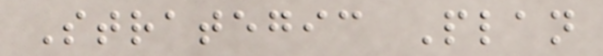Strategic Plan
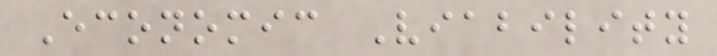Economic Viability
